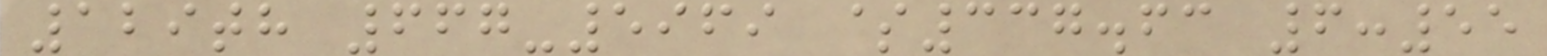129th 667-5969 $337.63 6:55
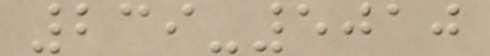239-5010
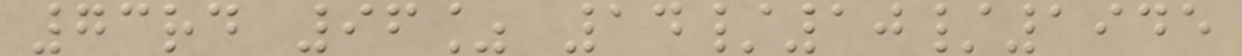73rd 96% 14/10/1945
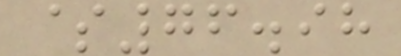$76.98
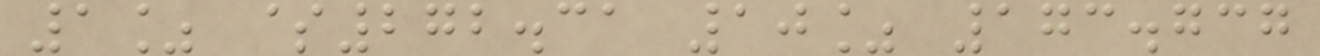1% $272.31 10% 173.737
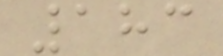183
